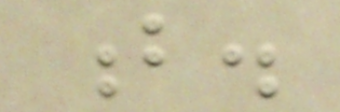b.
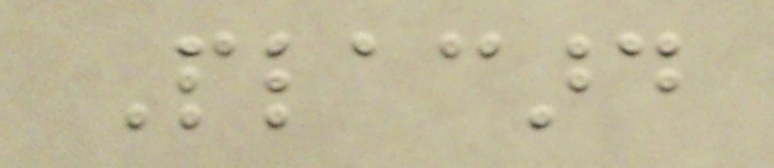Placard
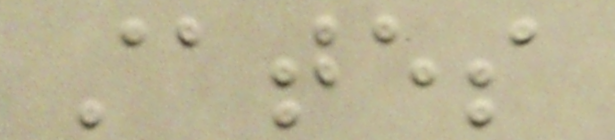states
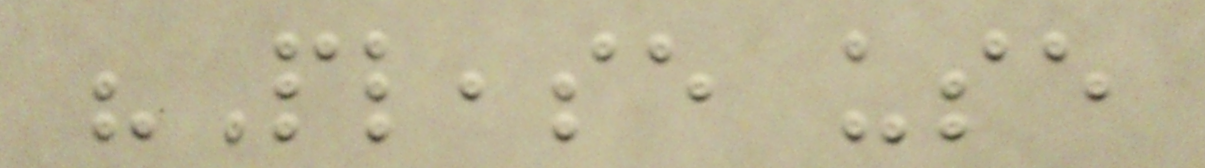"Please use
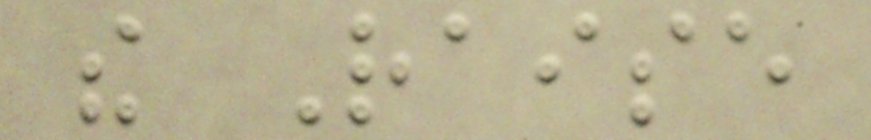the Raise
